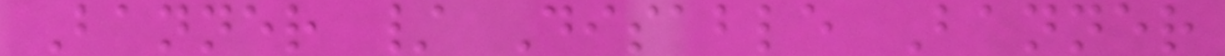Banner / Disable Banner
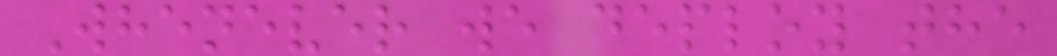Whenever we deploy the
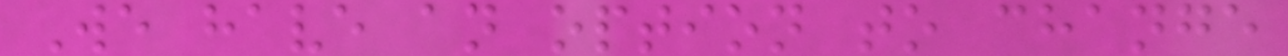We have an option to change
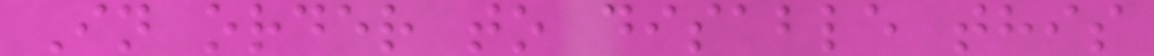In order to disable this
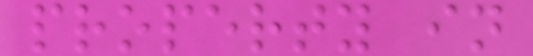property in
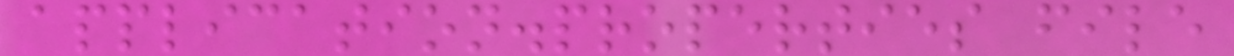application.properties file
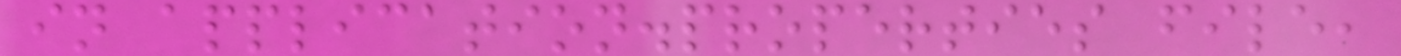in application.properties file,
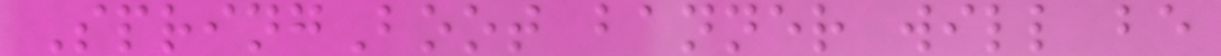SpringBoot banner will be
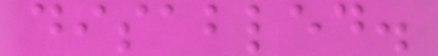disabled.
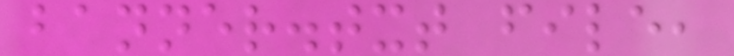banner.txt file,
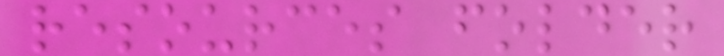resources folder
